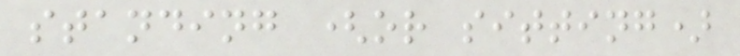standing (or sitting)
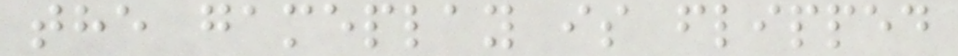the gameplay is flipped
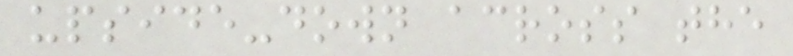upside-down across the
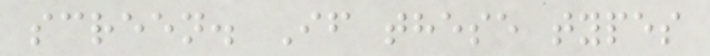screen. If these types
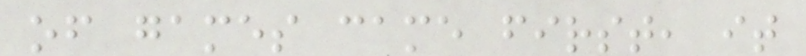of games came first, it
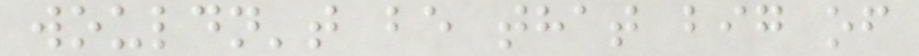wouldn't be that big of
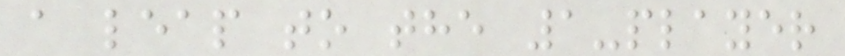a leap to the 1-player
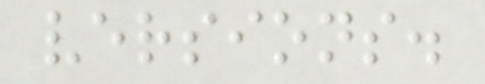versions.
